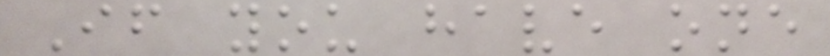If you have one
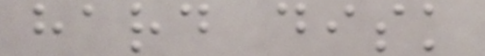hard disk
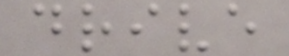drive
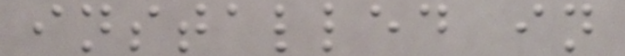installed in
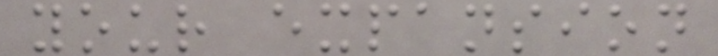your expansion
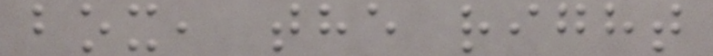box, the right
